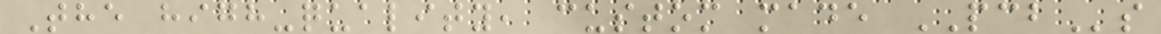The high-quality, custom made PCBs
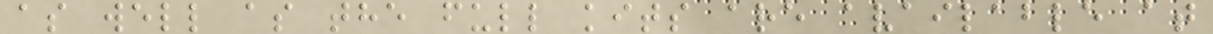as well as the full kits are available at
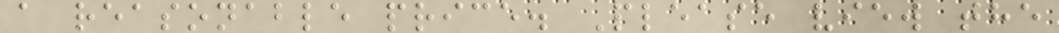a reasonable price. Please view the
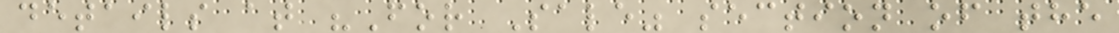details at "For Sale" section of the
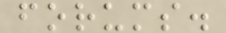forums.
